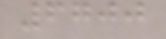6700
